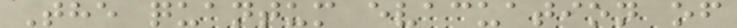The quantum evacuation of
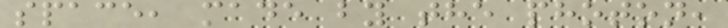space, made by the photon,
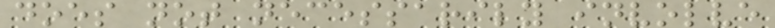does not necessarily involve
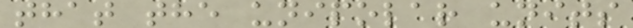that the unipolar units
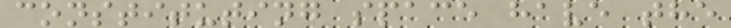constituting space have the
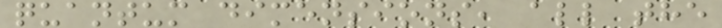quantum dimensions, all the
